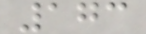173
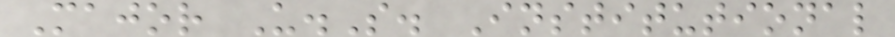Major U.S. Institutional
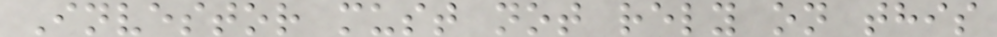Investor must not rely on this
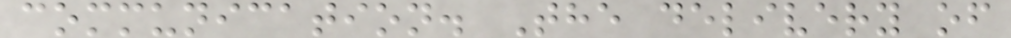communication. The delivery of
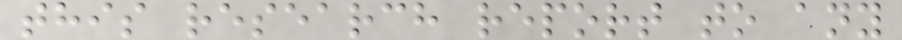this research report to any
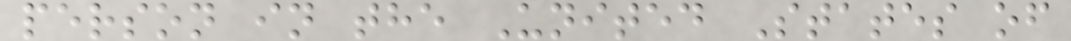person in the United States of
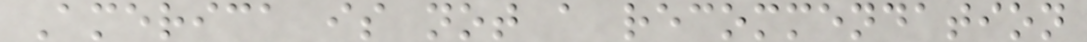America is not a recommendation
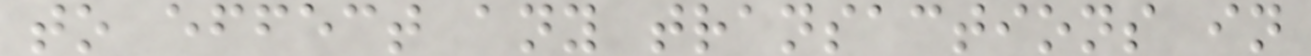to effect any transactions in
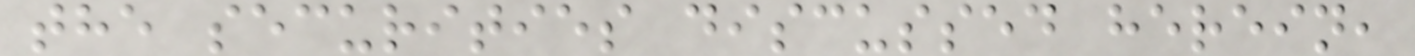the securities discussed herein,
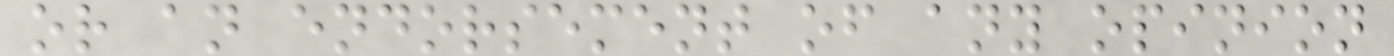or an endorsement of any opinion
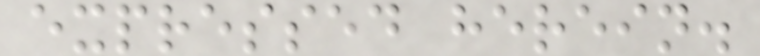expressed herein.
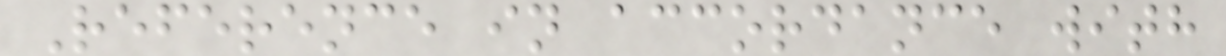Reference in accordance with
